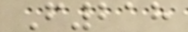F218
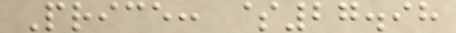Price: $27.98
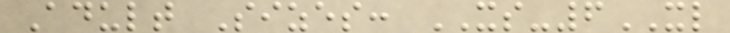Adult Sizes: XS-6XL
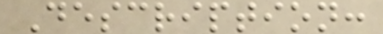Description:
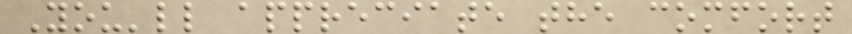You'll appreciate the comfort
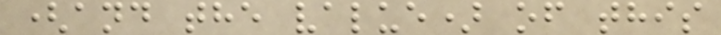(and the value) of this
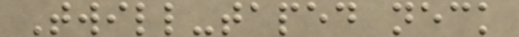Twill-taped neck
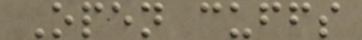Open cuffs
